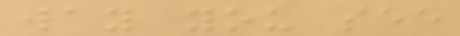way you see
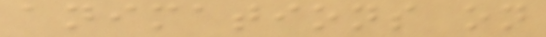animations on
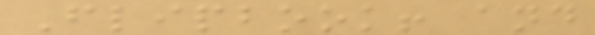Flipbook! and
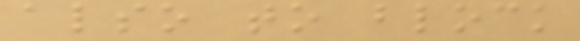also to block
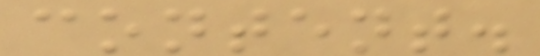content.
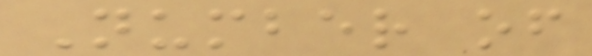Number of
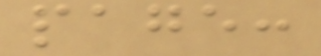page:
